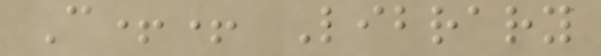C++ Library
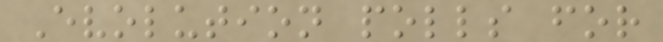Evolution polls for
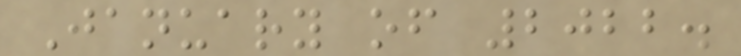January of 2022.
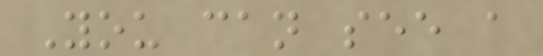You can see a
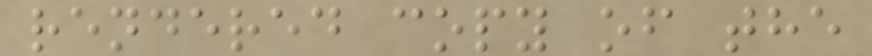rendered copy of the
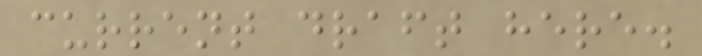current draft here.
